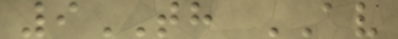9TH AV
